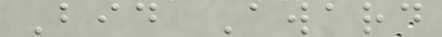Bid Award
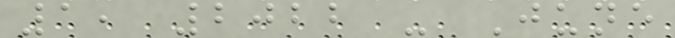1, 2022 - June
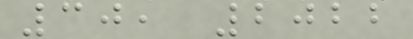30, 2022
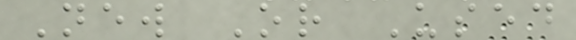New Or Used
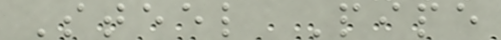Steel Pipe
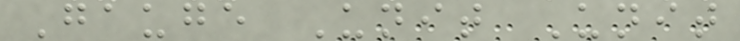Gauge Unit Unit
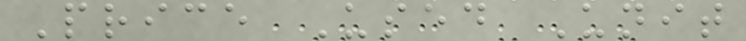Price Used Unit
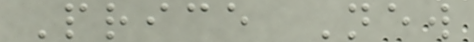Price New
